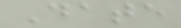Date
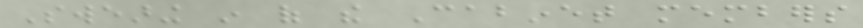Swearing in of the Cabinet members
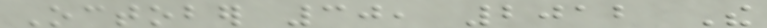October 30, 2012 The
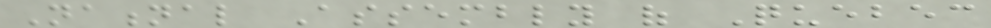National Assembly of Quebec
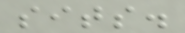sits.
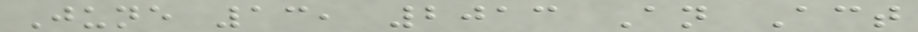June 13, 2013 An Act
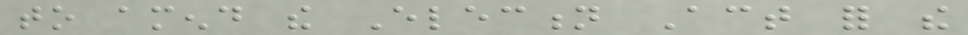to amend the Election Act for the
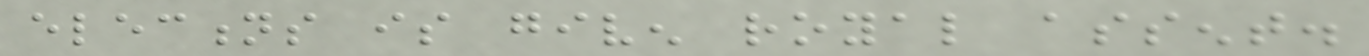elections is given royal assent.
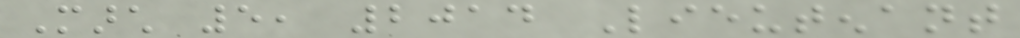March 5, 2014 Lieutenant
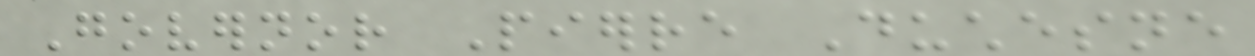Governor Pierre Duchesne
